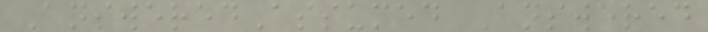AnsweredAssumed Answered
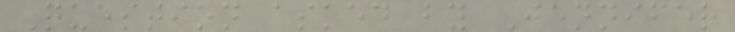Question asked by Jennifer
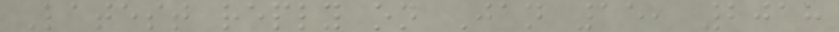Latest reply on Jan 15, 2018
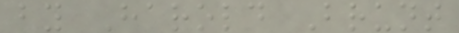by Harold Brunt
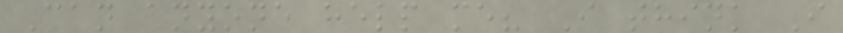Can anyone help me? I think I
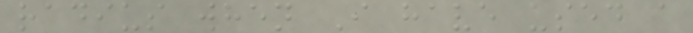radius when I have used a
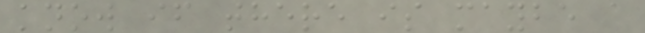know if there is maybe a
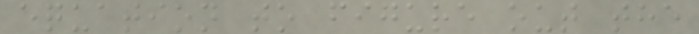equation to figure out the
